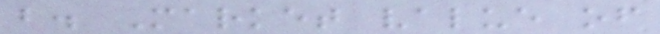b. Market value of
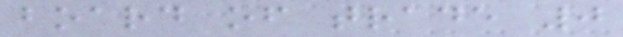board of trade 0
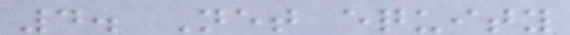4. Net equity
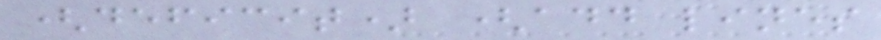(deficit) (add lines
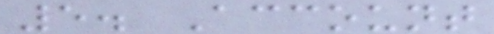5. Account
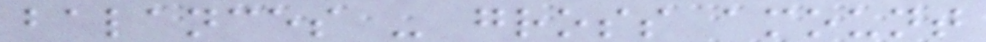balances - gross amount
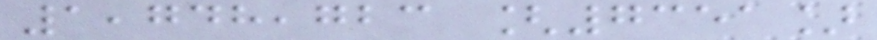1,748,723 [7351]
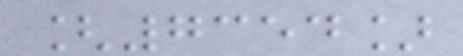[7354]
